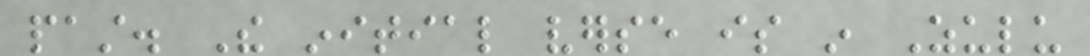past. The initial verse is in Zulu
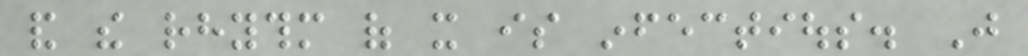and the rhythm of it is infectious. Just
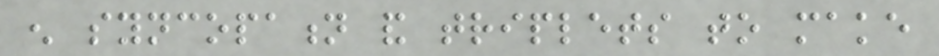enough syncopation and triplets to make
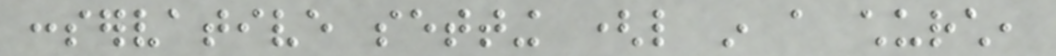conservative setting (like in a church,
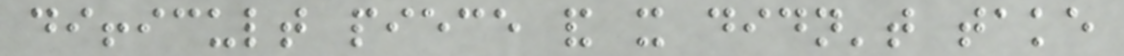difficult piece and it didn't take
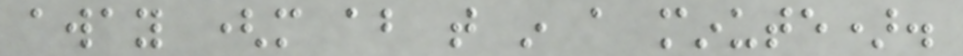away (more about that in a minute).
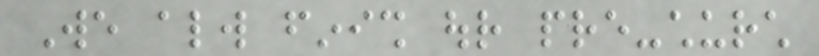We always finish our pre-church
